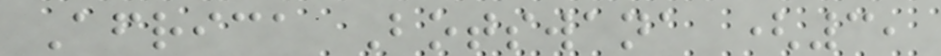Africa Botswana (3,
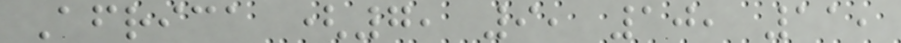Africa (7, 9, 10, 11,
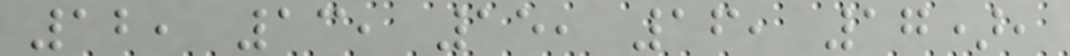12, 13, 15, 16, 17),
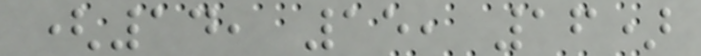(14, 15, 16)
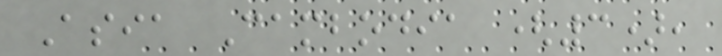Asia Cambodia (3),
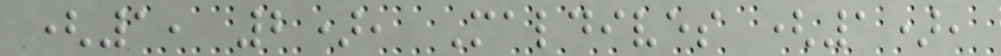(1, 2), Maldives (1),
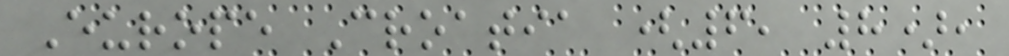Europe Croatia (6, 8),
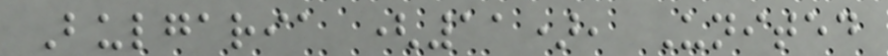Bulgaria (11), United
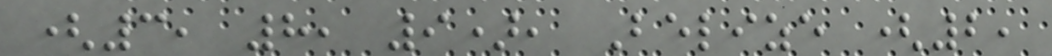(3, 8, 9), Belize (2,
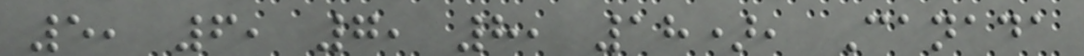5, 6, 7, 8, 18), Canada
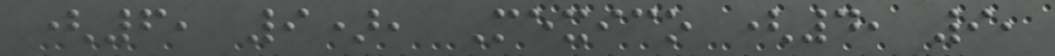(6, 9), Mexico (4, 9,
